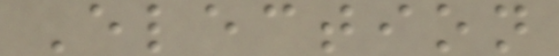Election
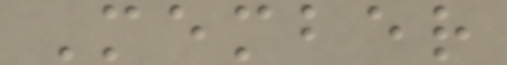Member
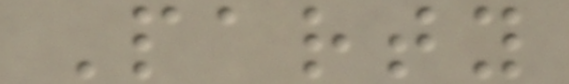Party
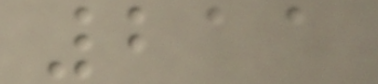211
